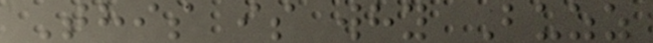This is why Buzz
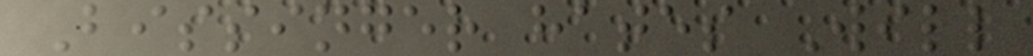Bissinger hates Will
